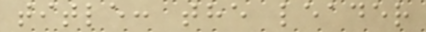title: the leader
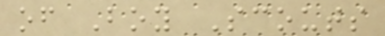of Boy Scouts
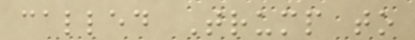called Trump to
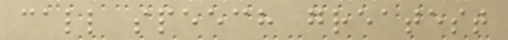call speech greatest
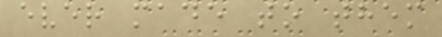ever made to them
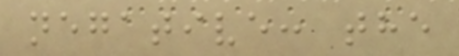negative: the
